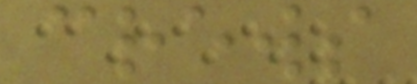crews
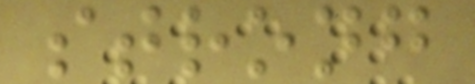strong
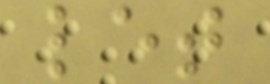let
